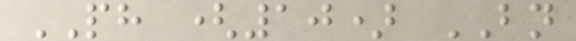PH (10) BN
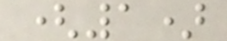(1)
